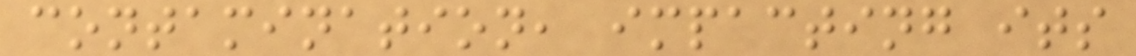contamination, impacting its
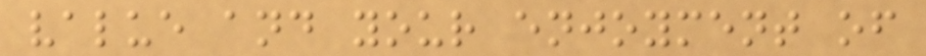value and your enjoyment of
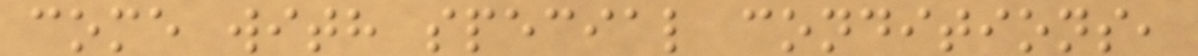come with special conditions,
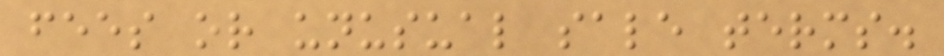fees or unusual sale terms.
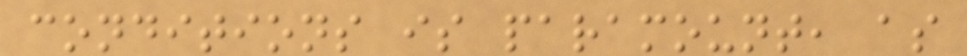conditions is paramount, as
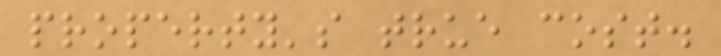property's true cost.
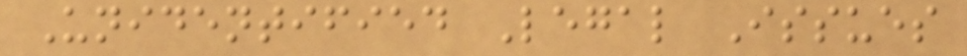Unidentified Legal Issues
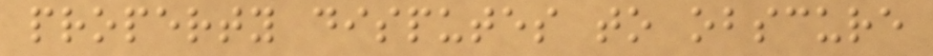property disputes to obscure
